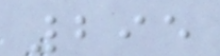295
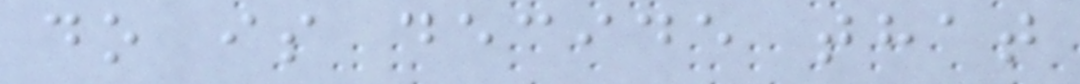do is decide that
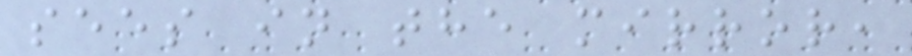sees in the mirror,
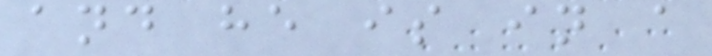and he is in a
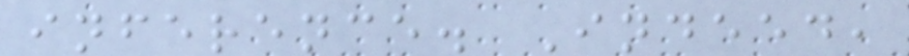inference. Indeed,
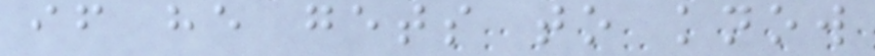if he gets to know
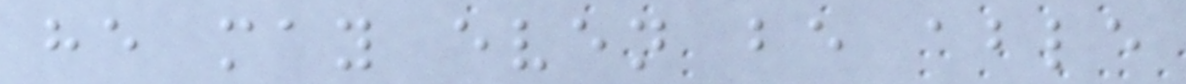he may even be able
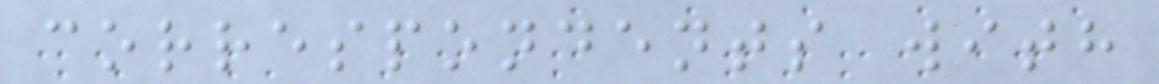correspondents with
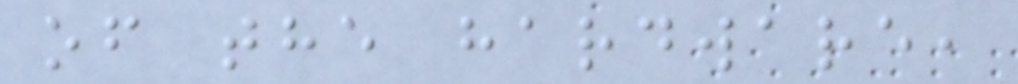of the hardware,
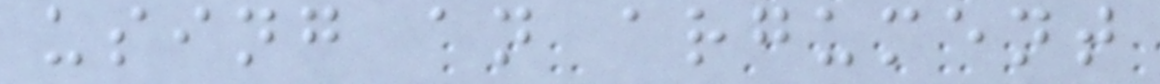using an argument
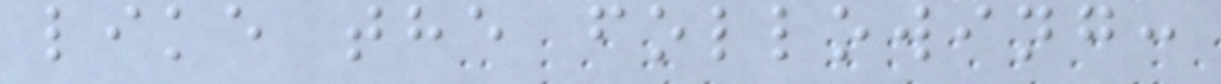like the following:
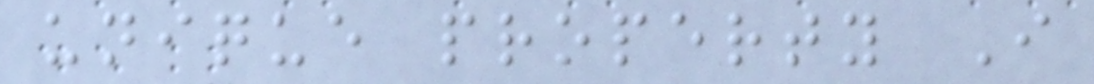unique property I
